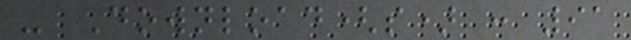- Download(s) : 91
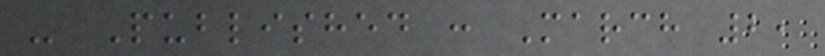- Published : March 2,
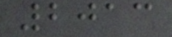2013
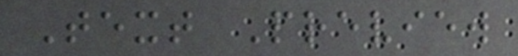Text Preview
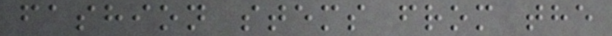fashion stems from the
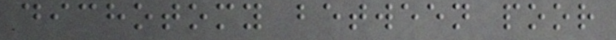dichotomy between poor
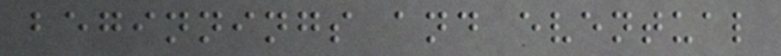beginnings and eventual
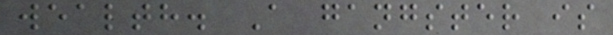wealth. A gangster is
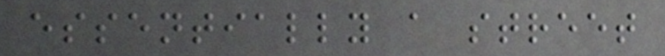essentially a street
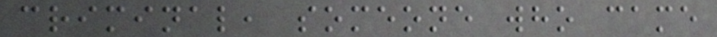criminal, someone who came
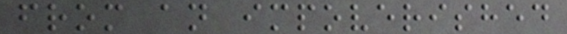from an impoverished
